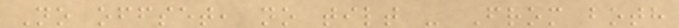No offset, no tilt - From both
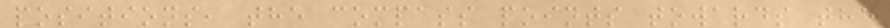positions, the compass points towards the
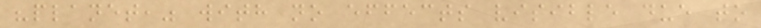"planet," with no effects visible due to
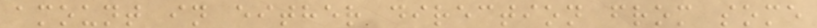amount in either direction from some
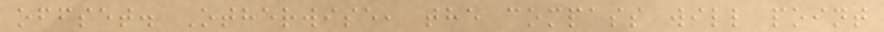offset. Otherwise, the compass will point
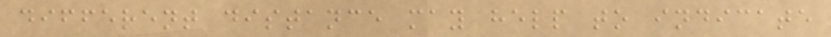different distance may help to indicate
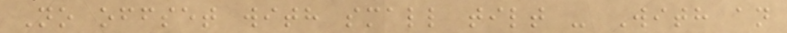No offset with small tilt - With an
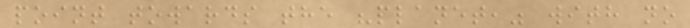point towards the "planet," with no
